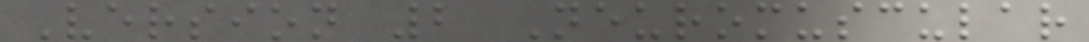Version 2 Neuromuscular
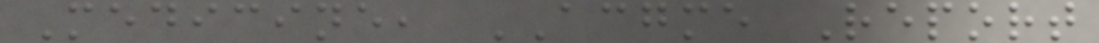Medicine, ACGME Report
